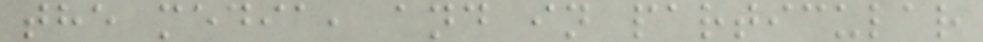the media, and in particular
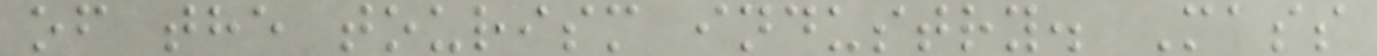of the tourism industry. Mass
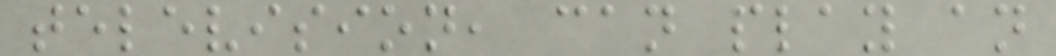television, can play an
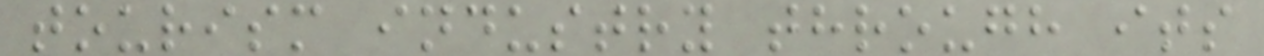tourism industry through its
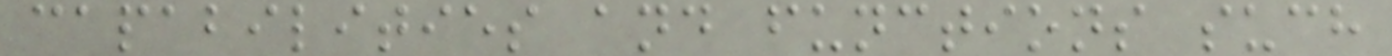capabilities and functions such
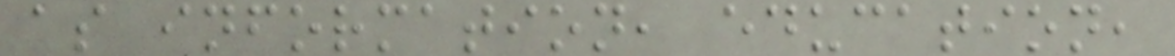as information, education,
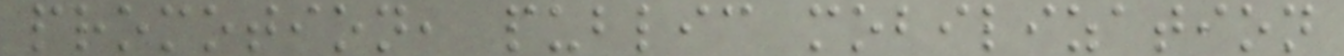promotion, public mobilization
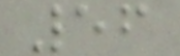56
